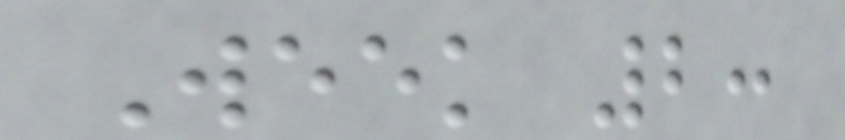Week 2:
